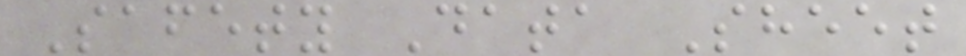Safety Data Sheet
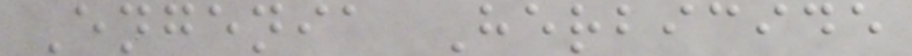Engenia Herbicide
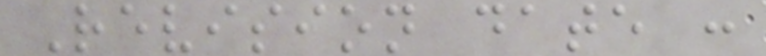Revision date :
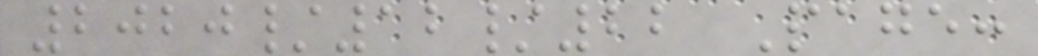2020/12/22 Page:
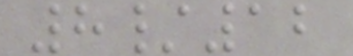8/12
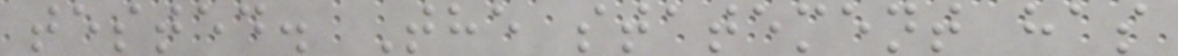tested. The statement has
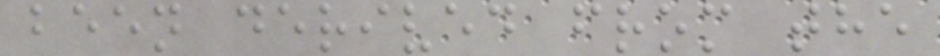been derived from the
